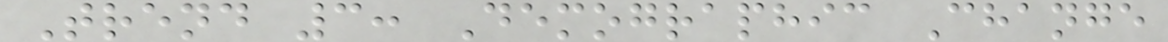Trend 3: Demographic Change
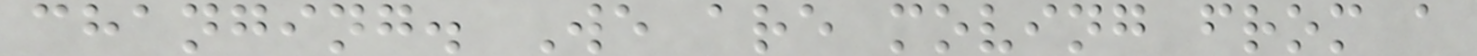changing. We are moving from a
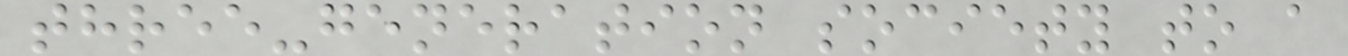three-generation society to a
